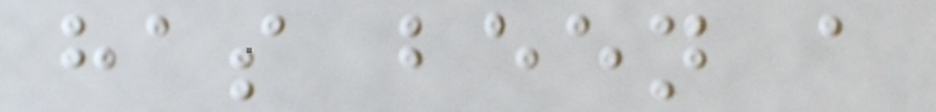has been a
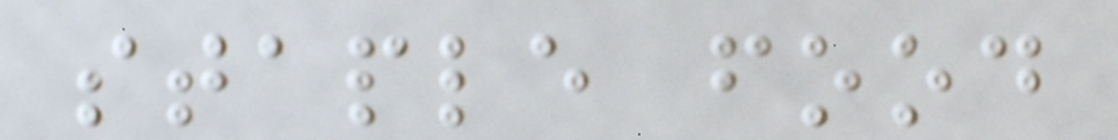staple food
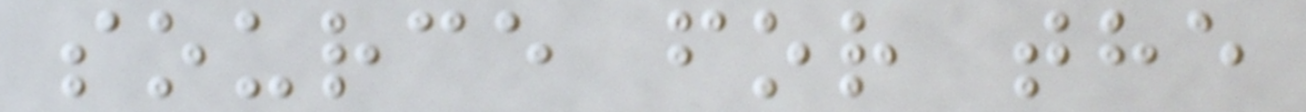source for the
